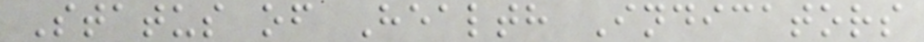Status of Health Indicators
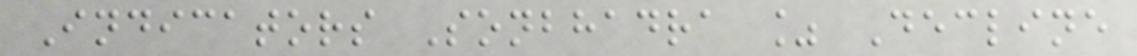Indicators Sonbhadra % Decline
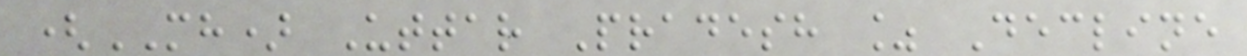(MH) Uttar Pradesh % Decline
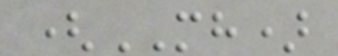(MH)
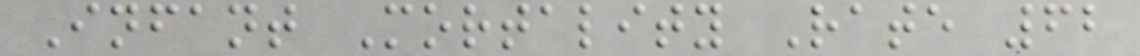Infant Mortality Rate 62
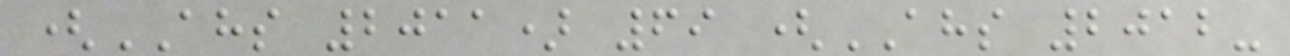(AHS 2011) 69 (AHS 2012-
